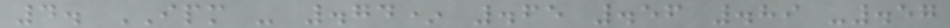4. IPM - .74* .65 .56 .89 -.57
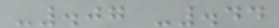-.07 -.44
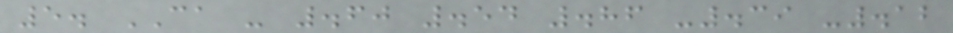5. CA - .60 .54 .86 -.39 -.12
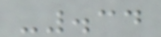-.34
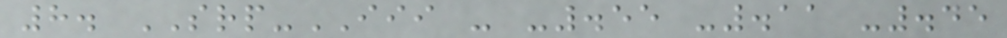8. SRP-III - -.55 -.11 -.45
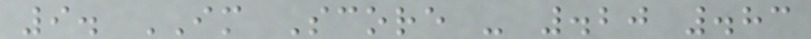9. IM Score - .20 .83
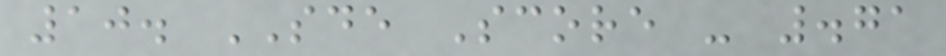10. SDE Score - .71
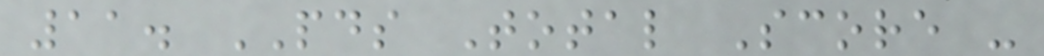11. PDS Total Score -
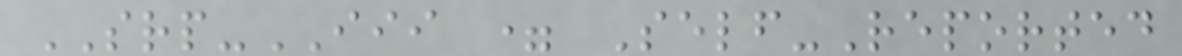SRP-III = Self-Reported
